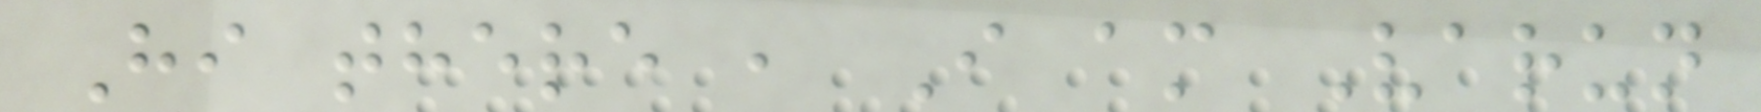Hi there , I am Varun
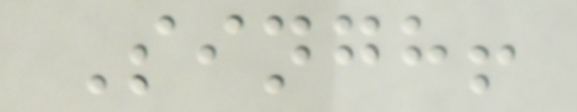Singh!
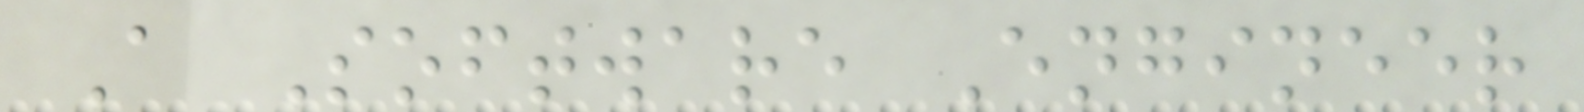A Software Engineer
